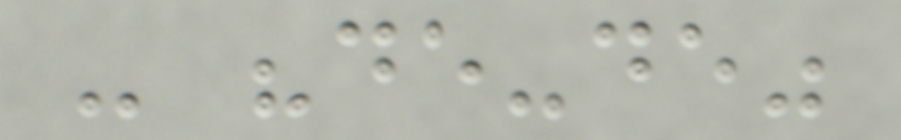- "de-de"
